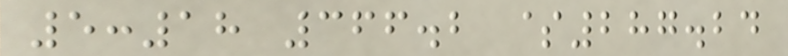5:18 366.2 $287.24
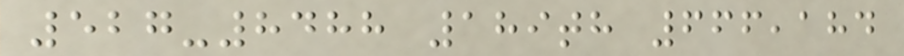527-8488 189th 666,184
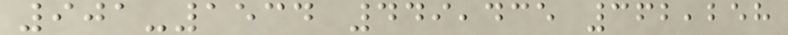901-1534 449,435 362,258
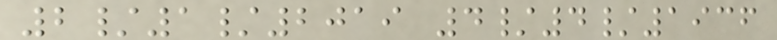2/1/2019 4/4/1936
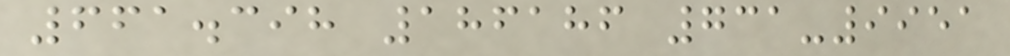661.398 186186 731-9951
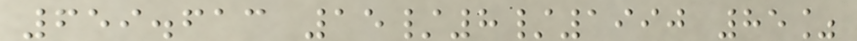659.613 15/8/1990 85%
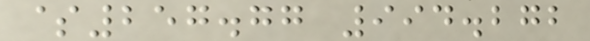$257.77 994.272
